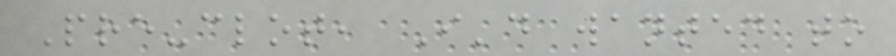Pre-clot, I'd wanted to
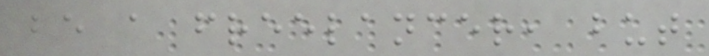be a freelancer, but
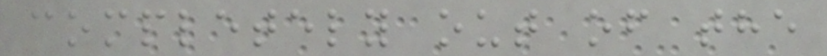completely out of the
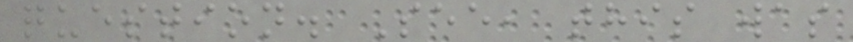question. See, this was
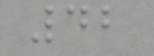42
